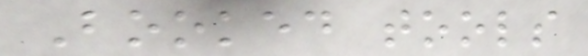Booked tools
